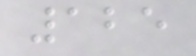125
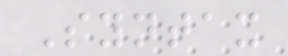Syntax
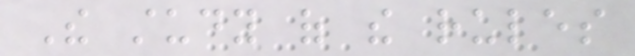The study of the rules
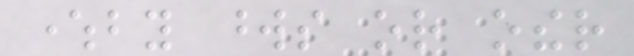whereby words or other
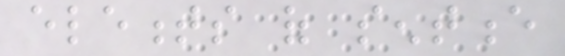elements of sentence
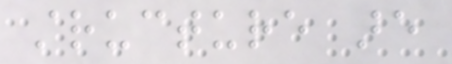structure are
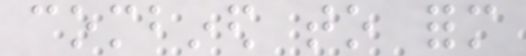combined to form
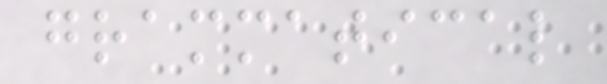grammatical
